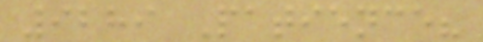9289 Patience?
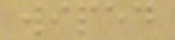wiped
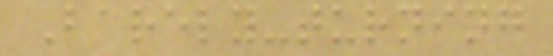Barely-turning
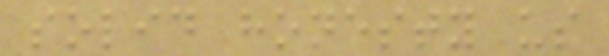solid honesty us
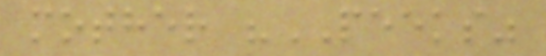mother "PEEKS"
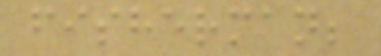fisherman;
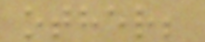other;
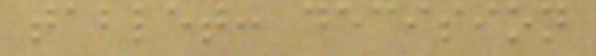tablet: decision
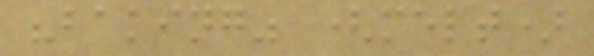"baking" (melt)
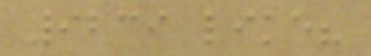9239 like?
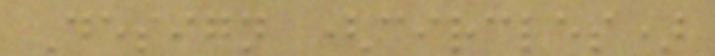Design (circles)
